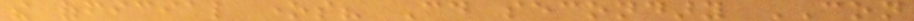the official ones? Could secondary CON
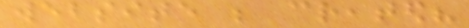website be created?
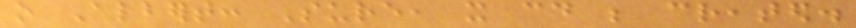o Albert: Sure, it could be created.
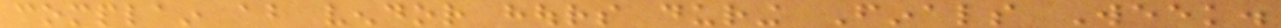complain about vendor hours during Finals Week.
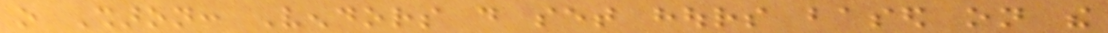o Sharon: Vendors do set hours based on the
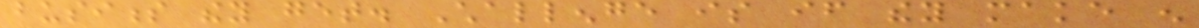business they get. Challenge is if they make enough
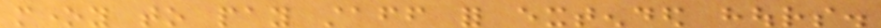money to pay staff for extended hours.
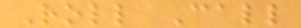Roll Call
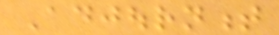Adjournment
